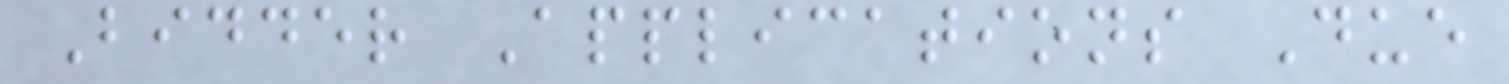Bidder Applications Due
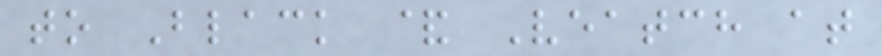to Black & Veatch at
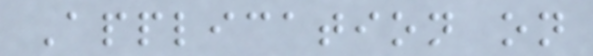Application on
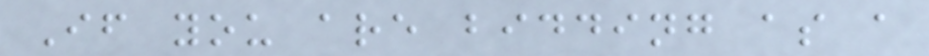If you are bidding as a
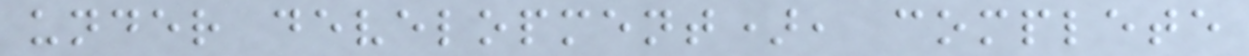under development), complete
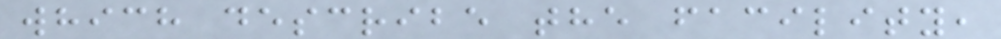which describe the facility,
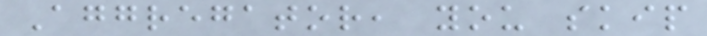Aggregator, you skip
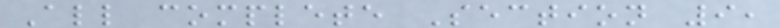All complete Section 9,
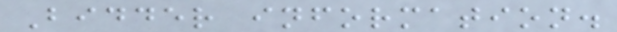Bidder information.
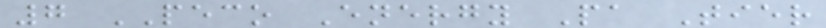7 PECO Energy Pa Tier
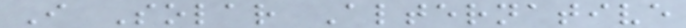I Solar Alternative
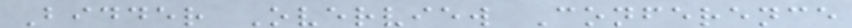Bidder Overview Conference
